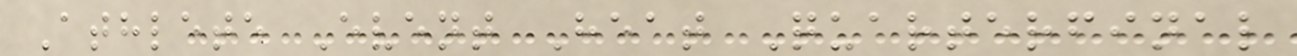Athlete Event Heat Quarterfinal
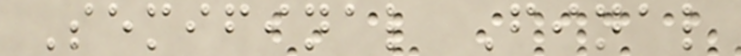Semifinal Final
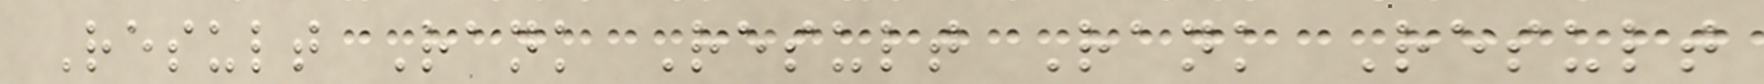Result Rank Result Rank Result
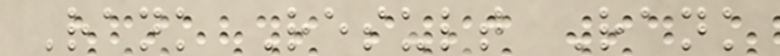Rank Result Rank
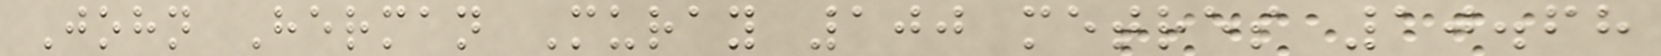John Herman Muray 100 metres 10.68
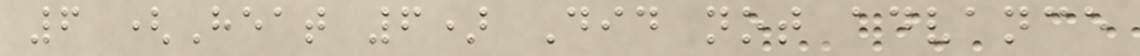6 (Heat 6) Did not advance
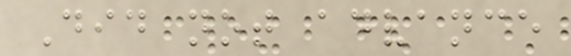Did not advance
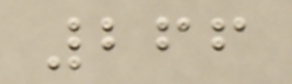266
